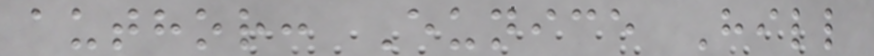author: Eunice Hill
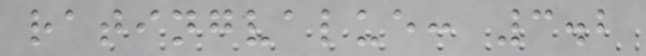ratingvalue: 3.2
